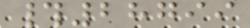#28799
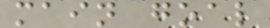main goal
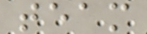team
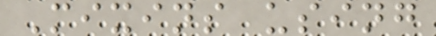Mixins using
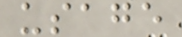usage
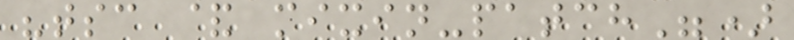"tsc & mixin-patch")
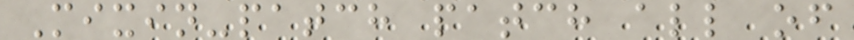Mixin-patch patch all of
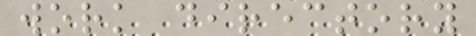work directory
